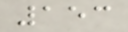153
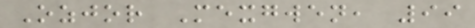Ozjor Mexgwen, 99
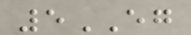5EG
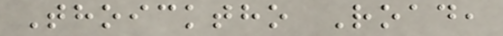Thoicktho Road,
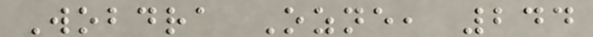Wobdra Ozne, 244
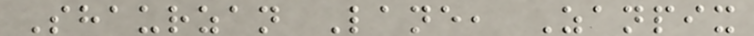Shaurzan Lane, Zanpix
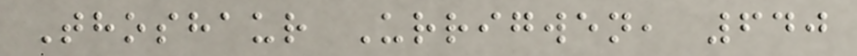Thoshaur Urrigwen, 640
